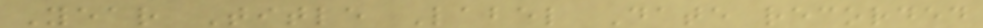Year Title Label Date recorded
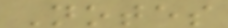Notes
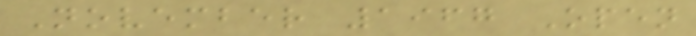November 1967 Open
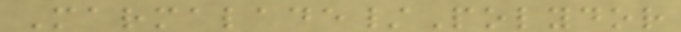Marmalade/Polydor
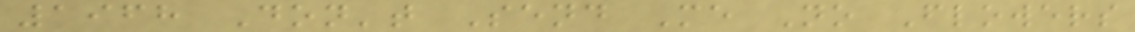1968 Don't Send Me No Flowers
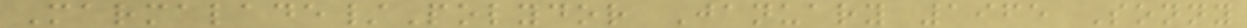Marmalade/Polydor January 1965 Sonny
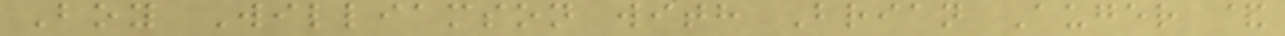Boy Williamson with Brian Auger &
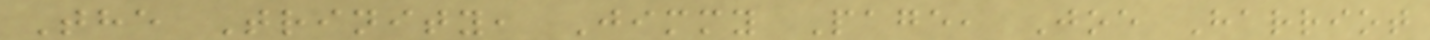The Trinity, Jimmy Page, Joe Harriot
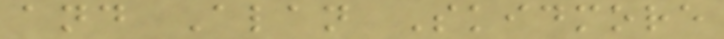and Alan Skidmore
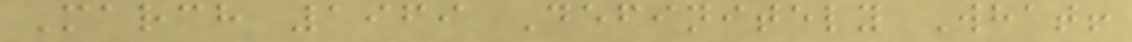March 1969 Definitely What!
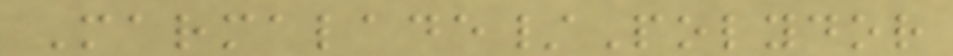Marmalade/Polydor
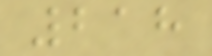218
